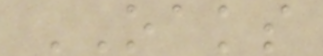OAKS
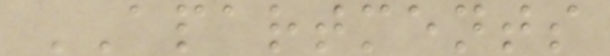APARTMENTS
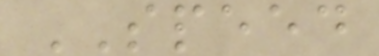SPEED
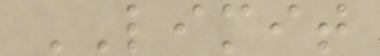LIMIT
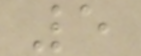5
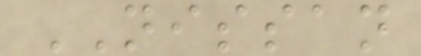NISSAN
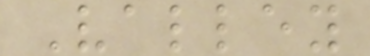Valley
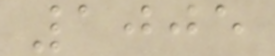1005
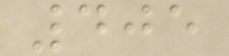405
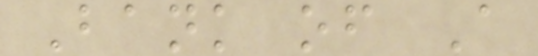Bank of A
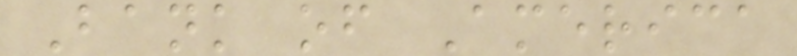Bank of America
